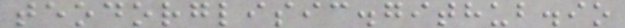teodorglisic.github.io
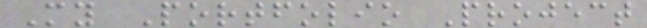My Portfolio Project
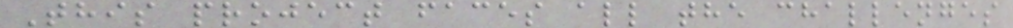This project faces all the challenges
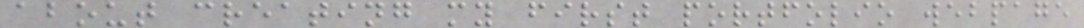about creating my first portfolio webpage
